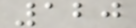120
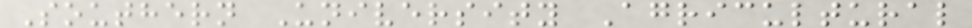Southern University Agricultural
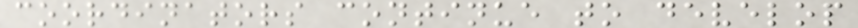coordinators continue to develop
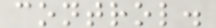control.
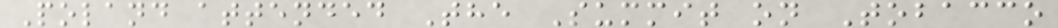Poland attended The Summit on Tobacco
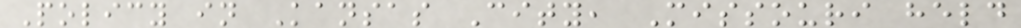Policy in Kansas City, Missouri held
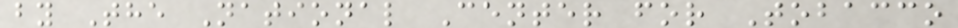by The National Center for Tobacco
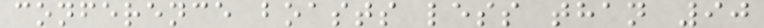conference boasts less than 90
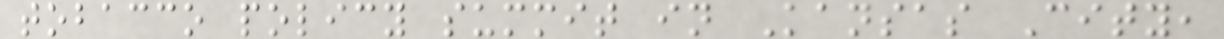tobacco policy summit in Kansas City,
